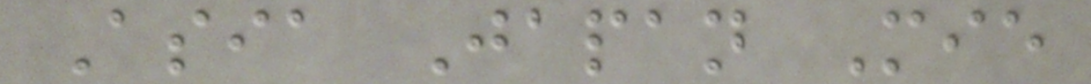Asia Japan Mie
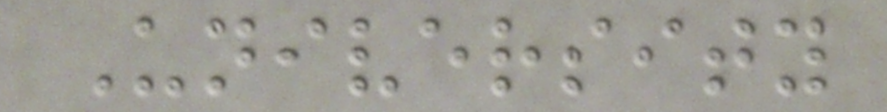University
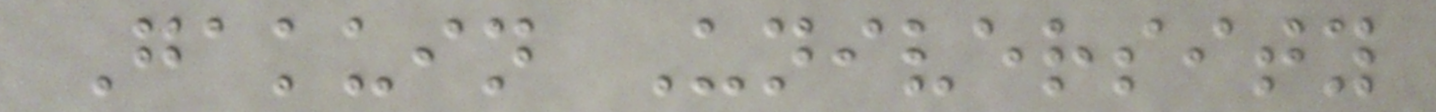Gakuin University
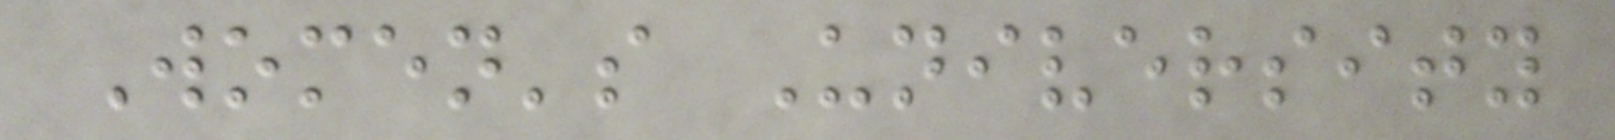Women's University
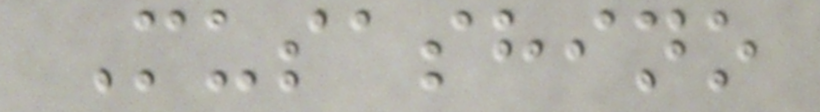Musashino
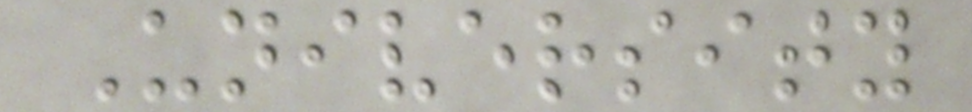University
